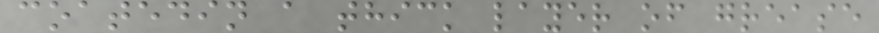coatedin a thick layer of grease
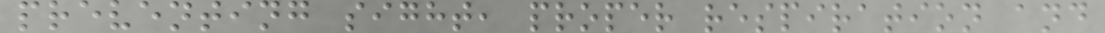preventing sight, proper respiration and
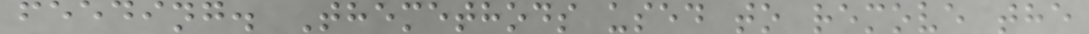feeding. Themethods used to remove the
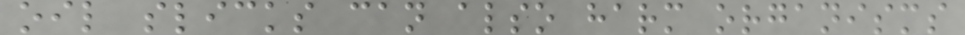oil slicks can also harm organisms
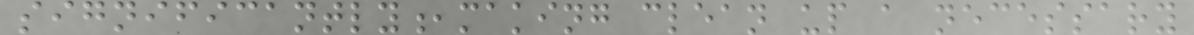significantly,making clean up a necessary
